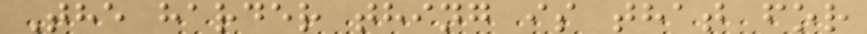The harder thing is that for
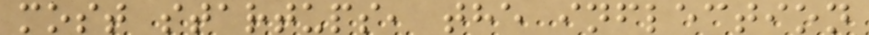most startups, the inflection
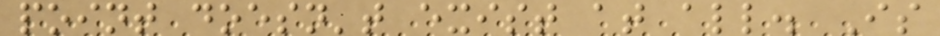point doesn't exist at all. Is
